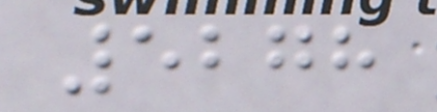5278
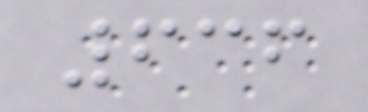636
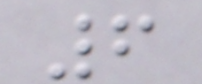6
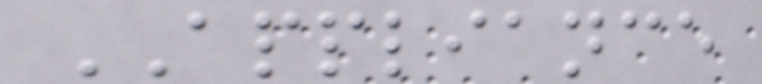APPLIANCE
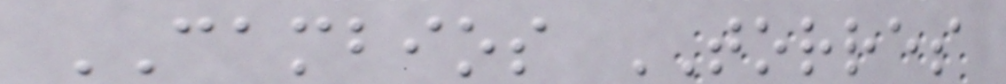CAMBIOS TORRES
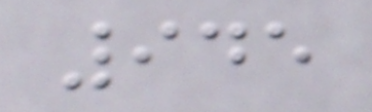945
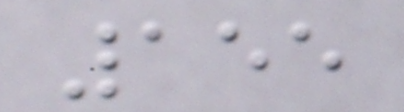155
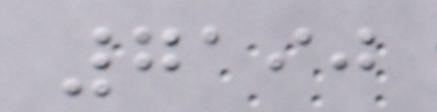7190
